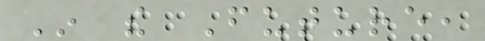In the Future,
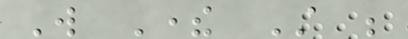Will There Still be
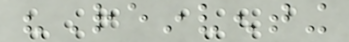"Reinventing
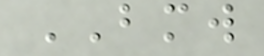BMW
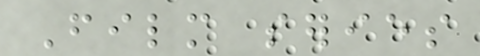Film series
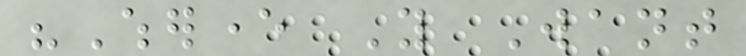"Wherever You Want
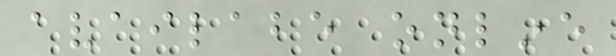availabe online
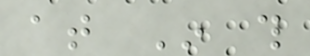at In this
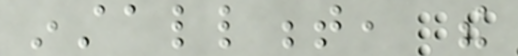installment, the
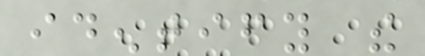identify the
